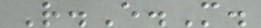R.E.M.
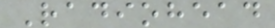Radiohead
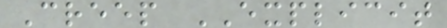Creep EXPLICIT
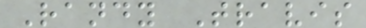Randy Travis
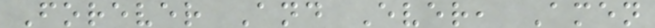Forever And Ever, Amen
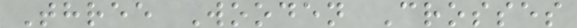Three Wooden Crosses
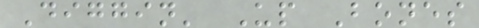Diggin' Up Bones
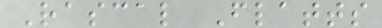Rascal Flatts
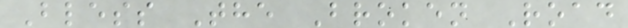Bless The Broken Road
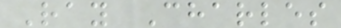Ray Charles
